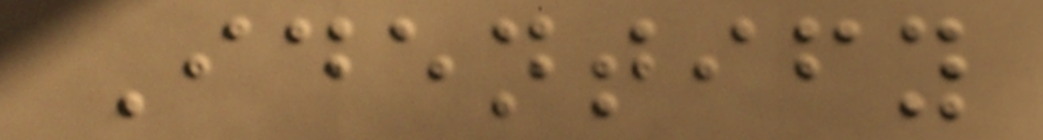Identify
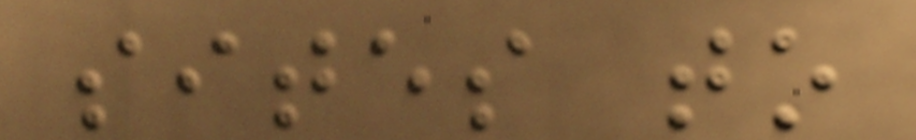sites to
